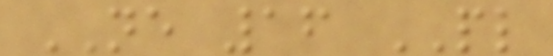NE 16 PL
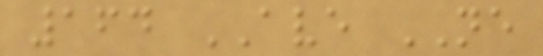164 AVE NE
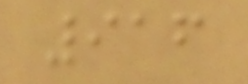916
